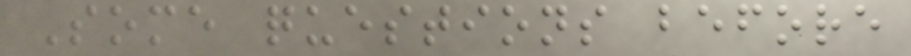Some questions before
